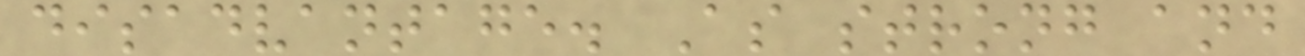disadvantage. As strong and
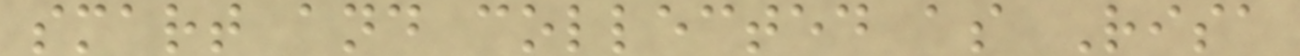smart and collected as Risa
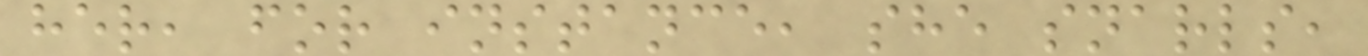her, for instance, she snarls,
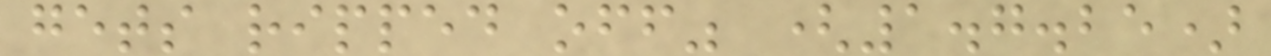gets ripped off" (1.7.25)
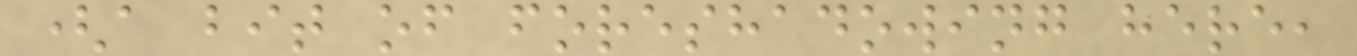(a bit of foreshadowing here,
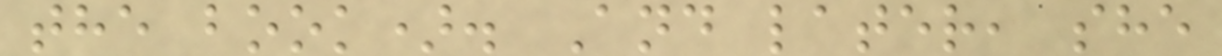the book). And later, she
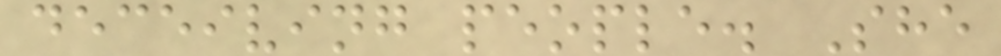deceiving people. She
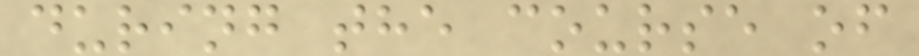during the course of
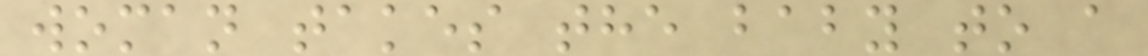woman takes the baby to a
